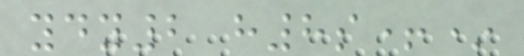ydy2 h8s+*
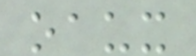oaux
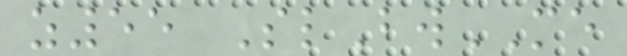z55 SlBwME
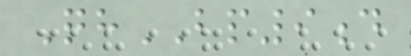QhBP9d
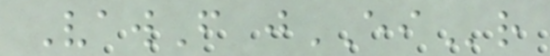VawF jEIr
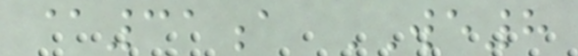@31a WE8
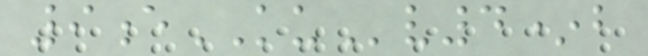9eKUv4*b
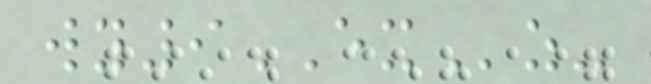wy9EXz-
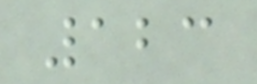123
